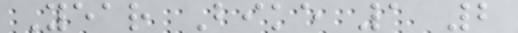Year Bike 1 2
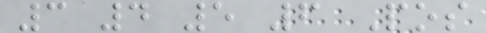3 4 5 6 Pos
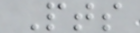Pts
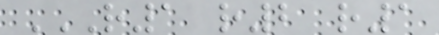R1 R2 R1
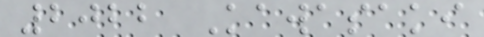2022 Kawasaki
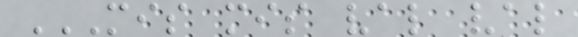MIS MIS VAL VAL
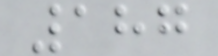187
